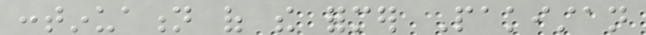continuation of the former Pakistan
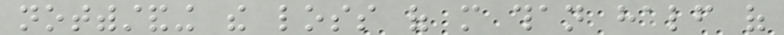notwithstanding the loss of more than half of
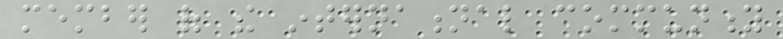member of the international community
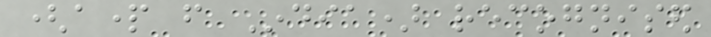(apart from India) recognised
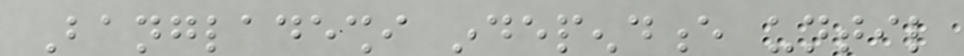Bangladeshi independence until
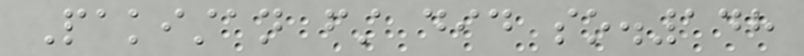Pakistan first did so.148
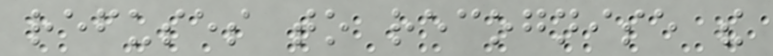refuses to recognise the
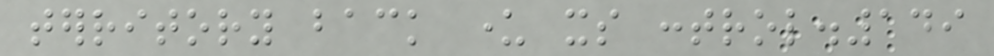territory back under its control.149
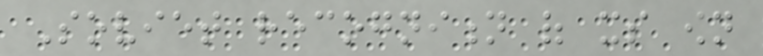Soviet recognition of its own
